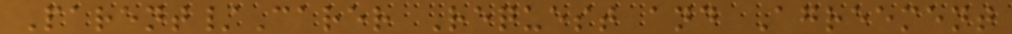Parent/Carer Request and Agreement
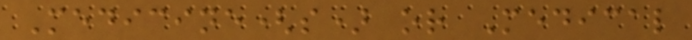Medicine(s) or Medical
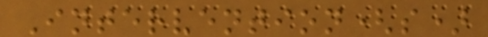Intervention(s)
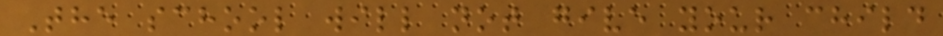The school will not give your child
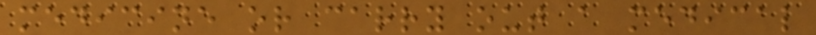medicine or carry out a medical
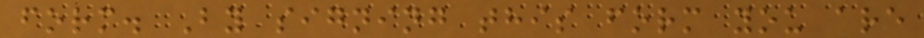form. By signing this form you are
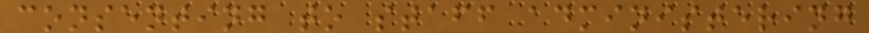consenting to staff administering
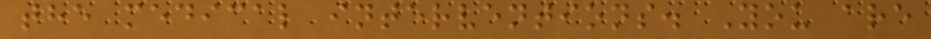the medical interventions. You are
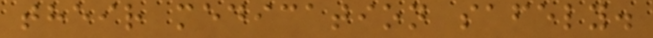their medication safely.
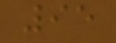95
